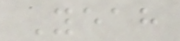Yeah
